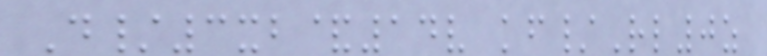D/3xb&14v kf/Rl0z
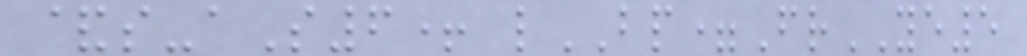&s-aS6+ lBP=FrYE5
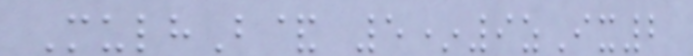MulhB& 5*9zIx2
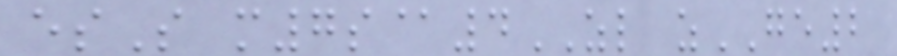esS m7s@4ZL zGE2
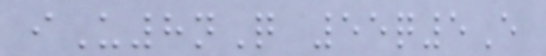iU8nQ 55q5E
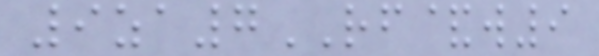9za7RF&w9
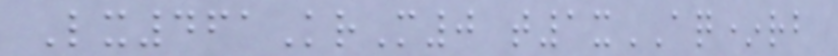Lx461KrM0 t1xAQ*rb
